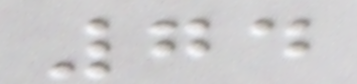74
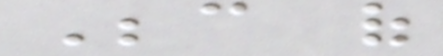Because of
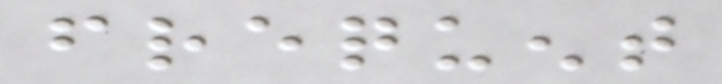frequent
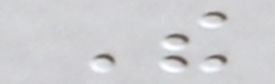The
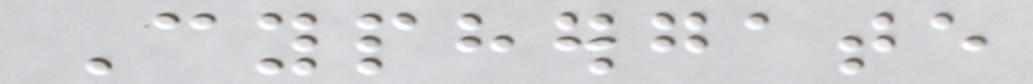Cyphergate
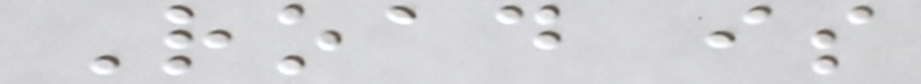Road is
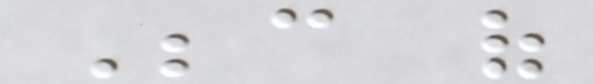Because of
